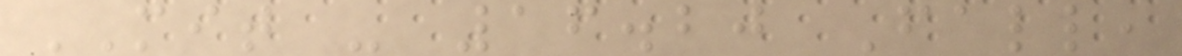MIT - 16.20 Fall,
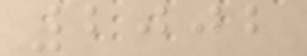2002
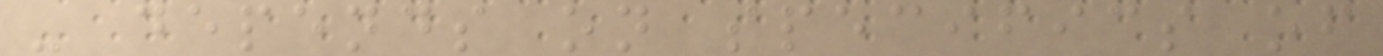- depends on specifics of
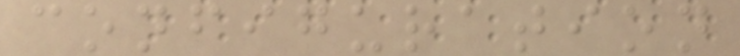configuration
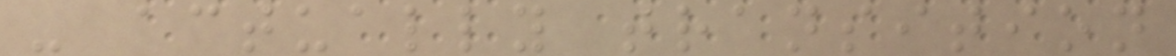- actually transition
